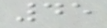45
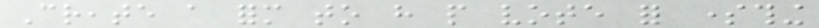Create a form to have people vote for something
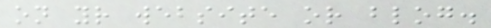on your website or blog.
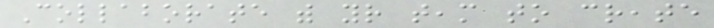Collaborate with your team to create
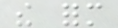the form
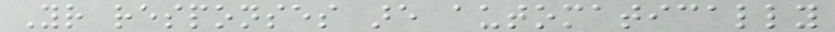Your responses are automatically
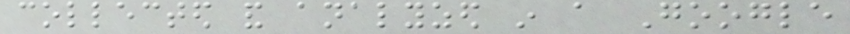collected and analyzed in a Google
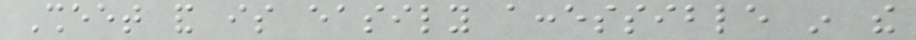Sheet and is easily accessible in the
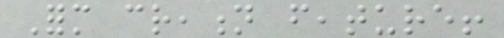Form creation feature!
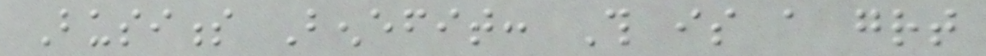Business Benefit: This is a great
